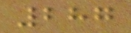287
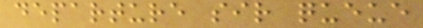departure sir queue
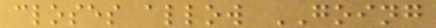closes allow GOING
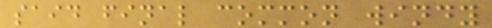said final common windy
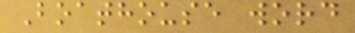Boathouse word
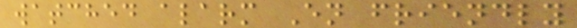watched alarm En friendly
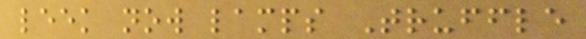leek now lamps Truffle
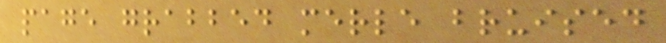page grabbed merle bruised
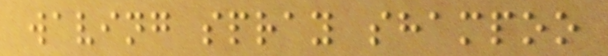waving spray shampoo
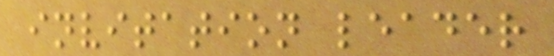invitation leader
